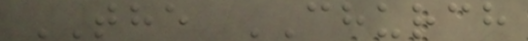THE CHURCH
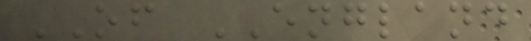OF ENGLAND
